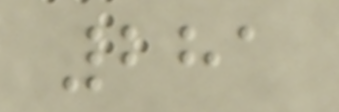281
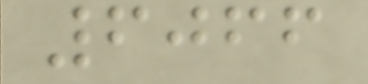6066
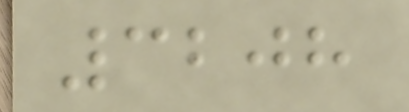3208
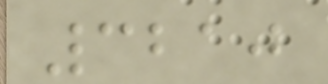3210
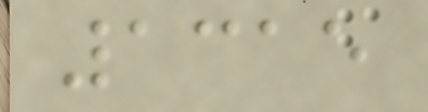1315
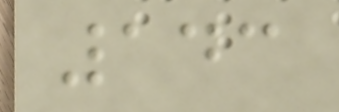143
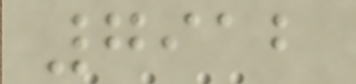7912
